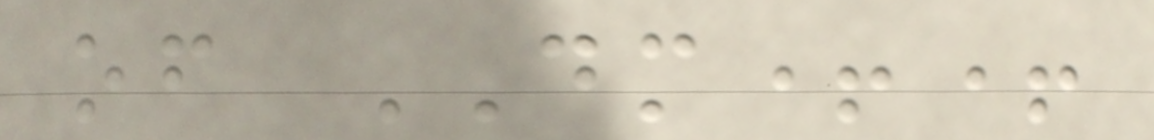of DM++
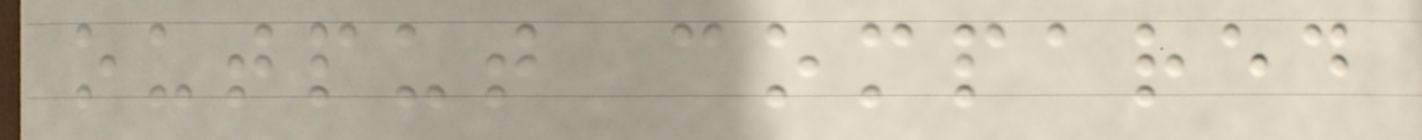output compared
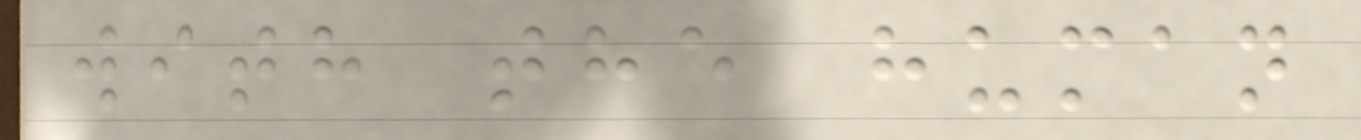with the human
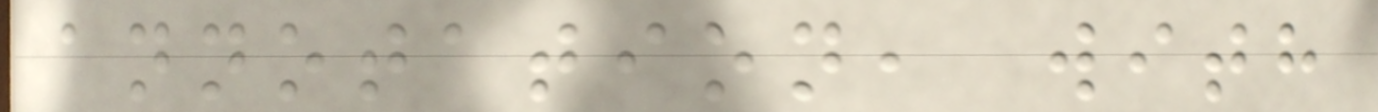annotation, with
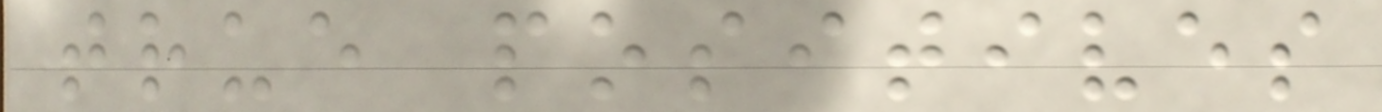true positives
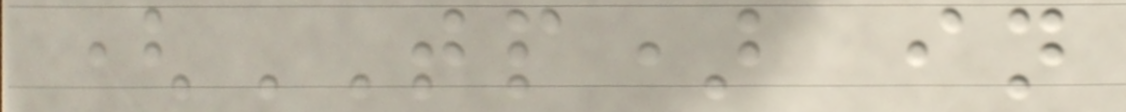(TP) in
